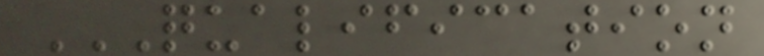QUALIFICATION
